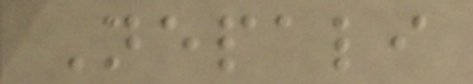Nepali
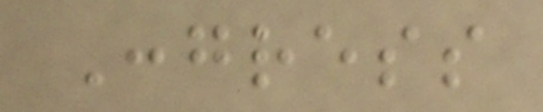Congress
